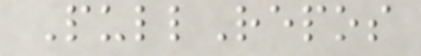PullRepos
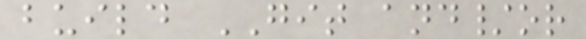build GIT and/or
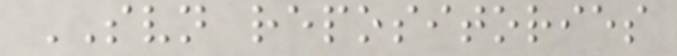SVN repositories
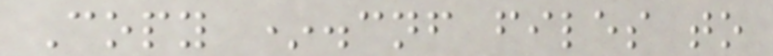Copy *.cnf files to
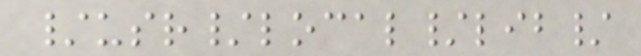/usr/local/lib/
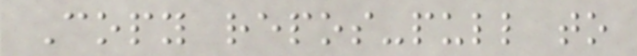Copy repos-pull to
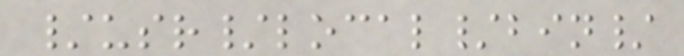/usr/local/bin/
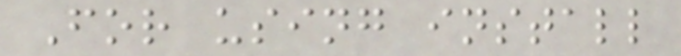For using install
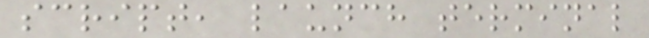script, launch terminal
